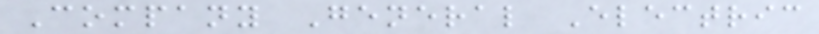Company General Electric
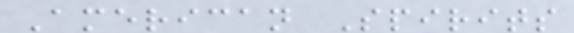American Spirits
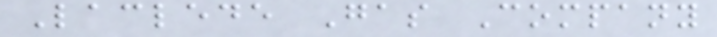Laclede Gas Company
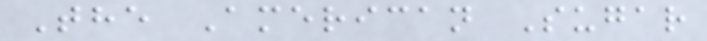The American Sugar
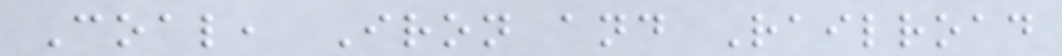Coal, Iron and Railroad
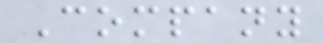Company
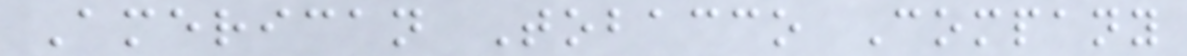American Tobacco Company
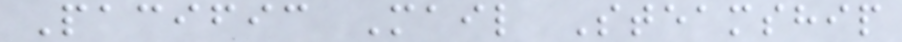Pacific Mail Steamship
